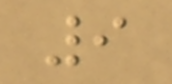9
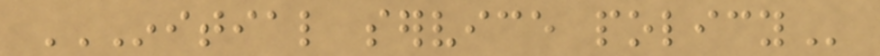INITIAL SERVICE POLICY
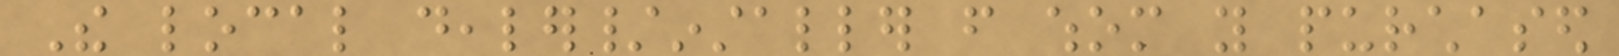The local dealer/installer from whom you purchased
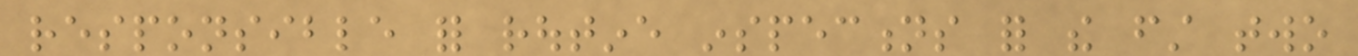responsible for routine inspections for the first two
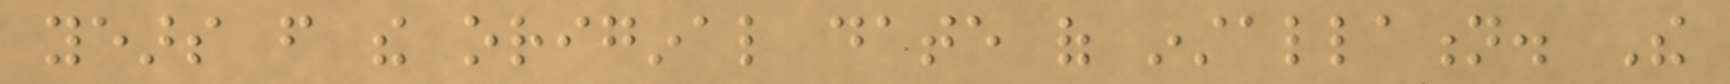years from the original date of installation. The
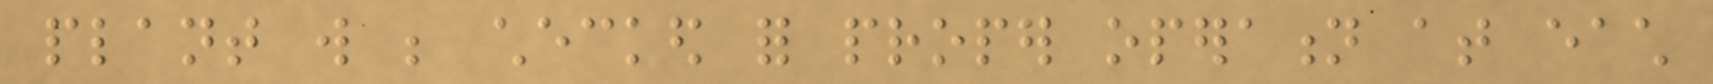plant will be checked for proper operation at each
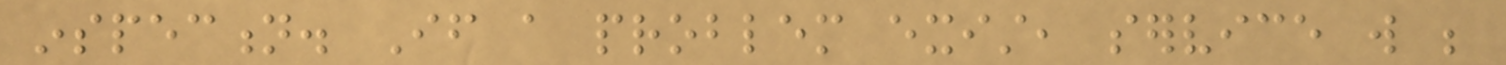inspection. If a problem exist, service will be
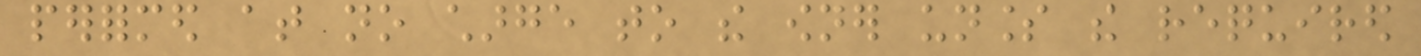performed at no charge to the owner unless the required
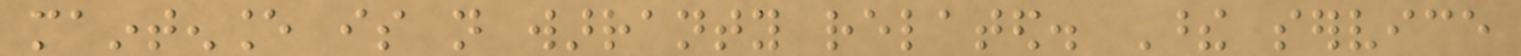maintenance is not warranty related. These service
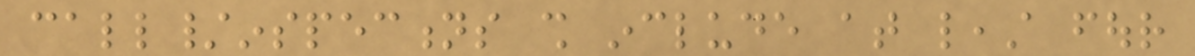call/inspections shall include at least four
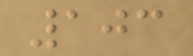103
